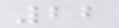22
